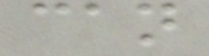can
